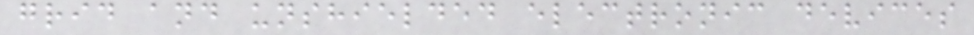grid and unshielded electronic devices
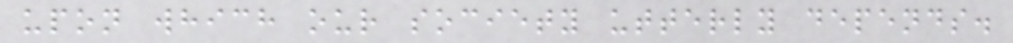upon which our society utterly depends.
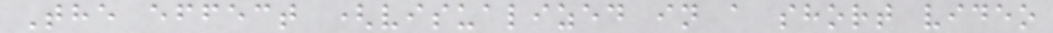The effect (visualized in a short video
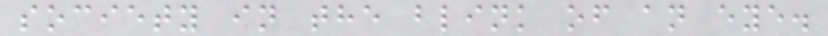society in the blink of an eye.
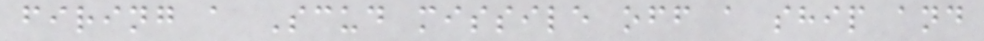firing a Scud missile off a ship and
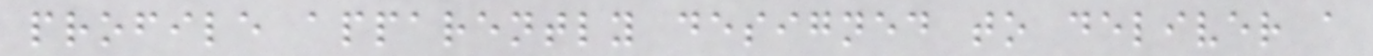profile apparently designed to deliver a
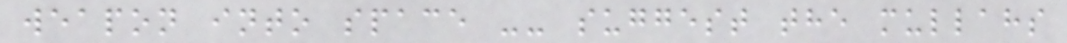weapon into space -- suggest the mullahs
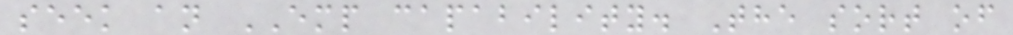seek an EMP capability. The sort of
